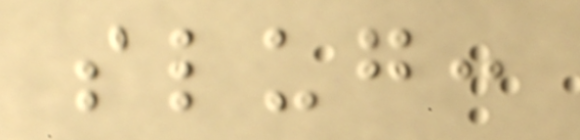slug:
